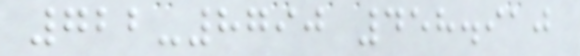722-8790 458.910
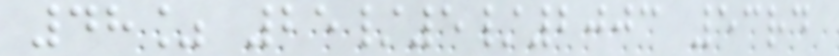48% 25/5/2003 53rd
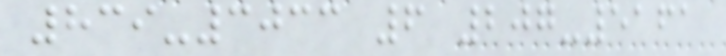839-3033 6 207-5161
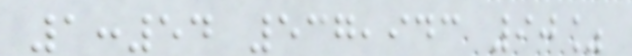1:54 537,943 90%
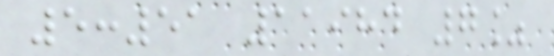5:51 11984 7%
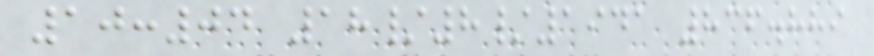10:04 18/8/1941 836.889
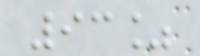93%
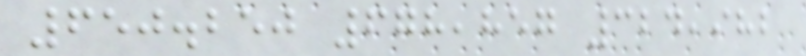650.250 678,857 324,982
